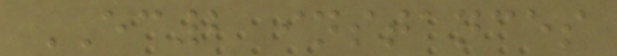EC2 instances
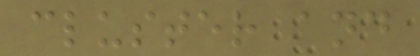cluster and
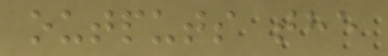outputs the
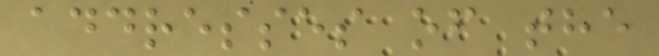addresses of the
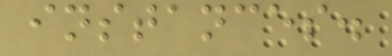instances.
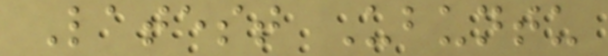Latest Ubuntu
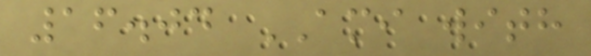16.04 AMI with
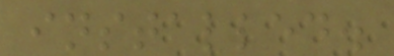installed.
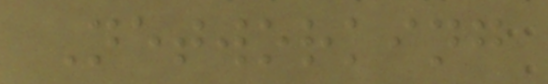Networking
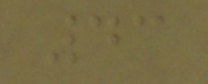43
